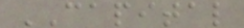CAPITAL
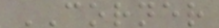CORNER
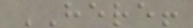HERE!
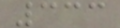333
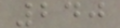240
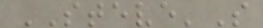STEVE'S
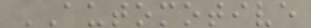AUTOMOTIVE
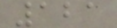121
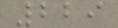229
